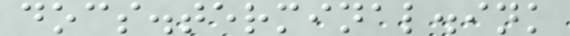docs.terminal.ink
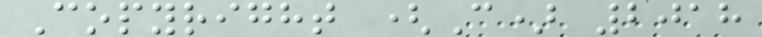Copyright (C) 2018
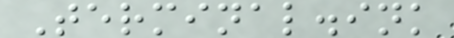Terminal.ink
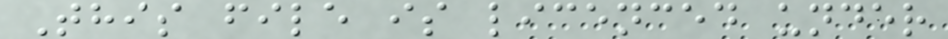This file is licenced under
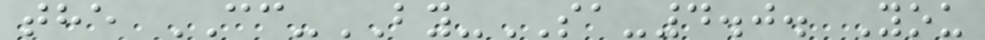the CC-BY-SA-4.0. You
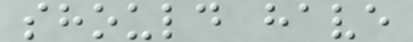should have
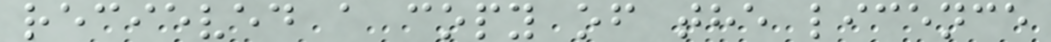recieved a copy of the licence
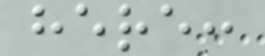here:
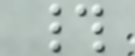#
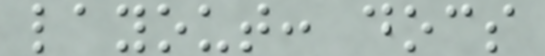layout: docs
